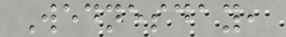Wednesday,
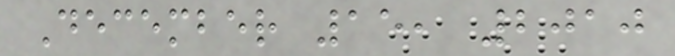December 15, 2010
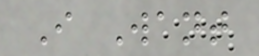I Want
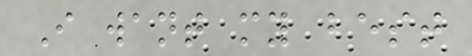I want my best
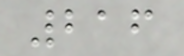216
